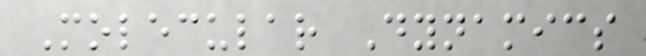Molecular Dynamics
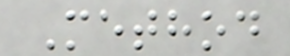Method
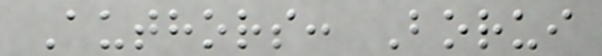Authors: Borui
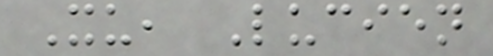Xu, Lucien
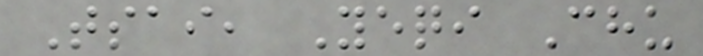Tsai, Yeqi Chu
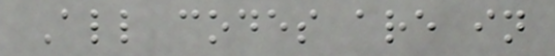All codes are in
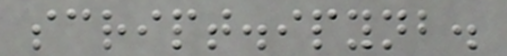script.ipynb.
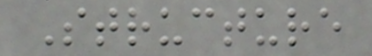Structure
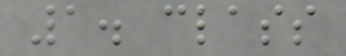1. class
